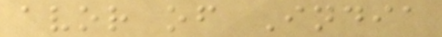avor of India
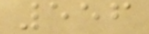556
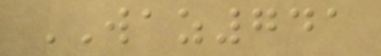WAZ741
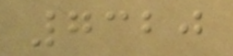7320
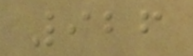926
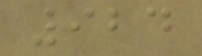924
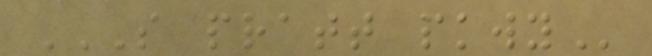S PRATT PKWY
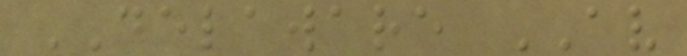DELAWARE AV
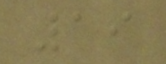19
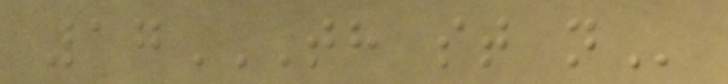17TH ST N
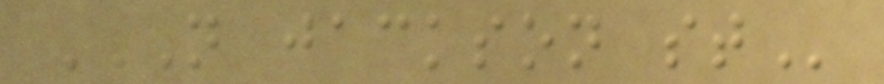N JACKSON ST
